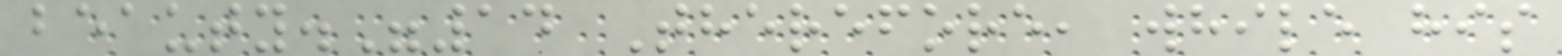beauty."14 Therefore, while his
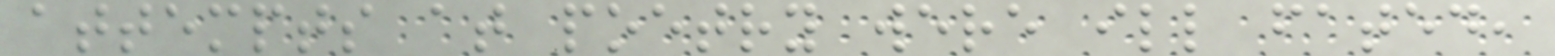attempts at poetry were ill fated,
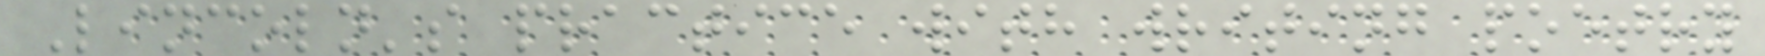Lincoln's practice with writing poetry
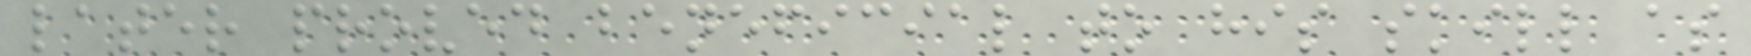later proved beneficial to his skill as
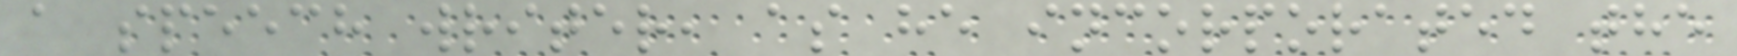a speech writer, as he incorporated the
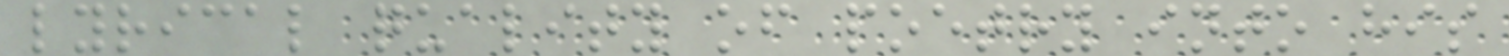lyrical quality of poetry into his
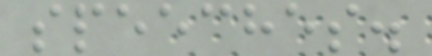speeches.
